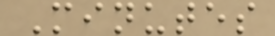Minutes
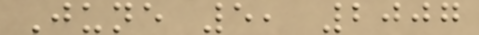June 5, 2007
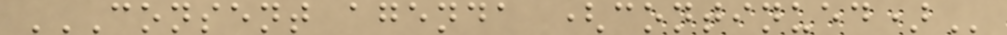CONSENT AGENDA (CONTINUED)
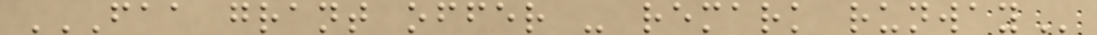FAA GRANT OFFER - REMARK RUNWAY
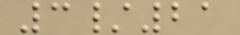3/21
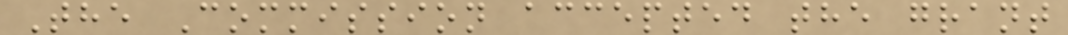The Commission accepted the grant
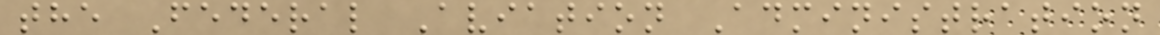the Federal Aviation Administration
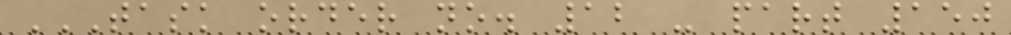TASK ORDER NO. 12 - PART 150
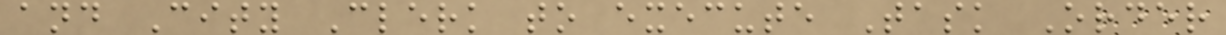and City Clerk to execute Task Order
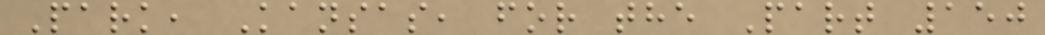Park, Kansas, for the Part 150
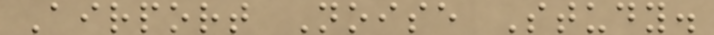Airport Noise Study.
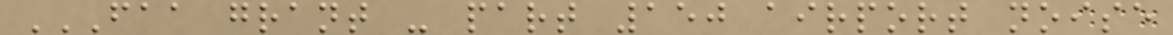FAA GRANT - PART 150 AIRPORT NOISE
